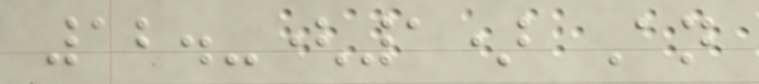12.-(1) An
